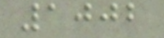1002
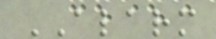ALARM
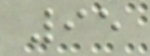95
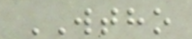WTHO
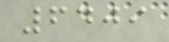6409
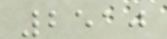2510
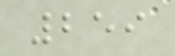259
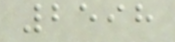2598
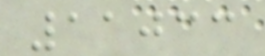11033
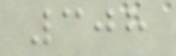308
